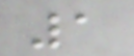1
